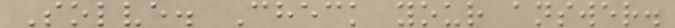Solve. Check your answer.
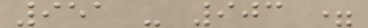951 - 903 =
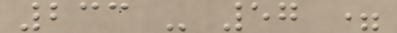233 - 57 =
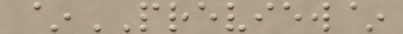~PREVIEW~
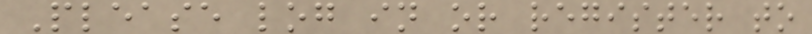Please log in or register to
